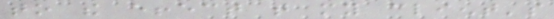to the effect that my client's
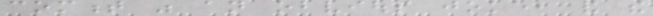comment was an obvious joke, and the
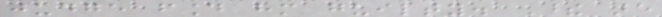judge found him guilty. These are
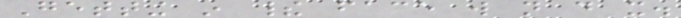Getting in their face will not do it.
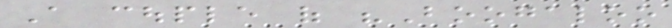A couple of "Boogaloo
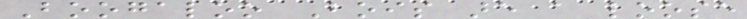Boogaloo Bois are a loose
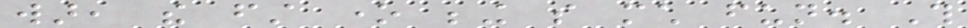war, the first one being so much fun. This
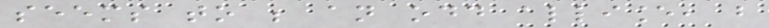seems to be an odd alliance, but
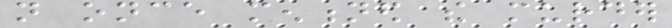not once mentioned the murder
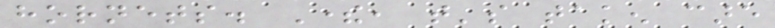hornets. There, that's taken care
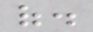of.
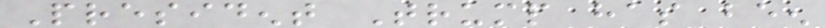President Trump has been
